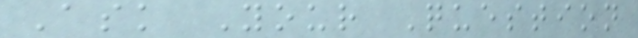Ask Your Question
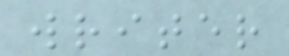writer
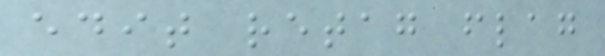edit retag flag
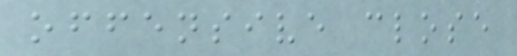offensive close
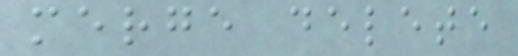merge delete
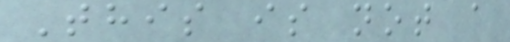This is not a
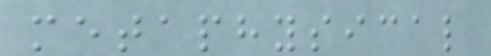metaphysical
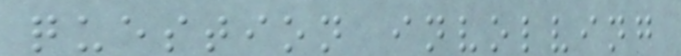question involving
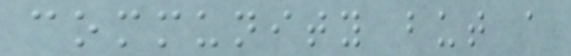community but a
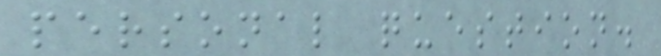personal question.
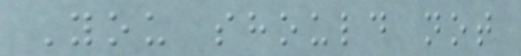You should not
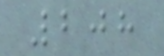208
